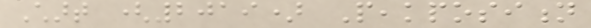Chart (2019) Peakposition
